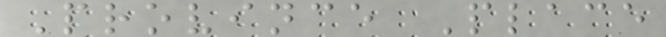Province Place
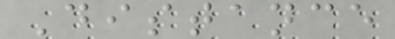Distance
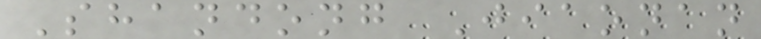Shandong Jiaonan
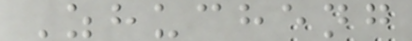Zhucheng
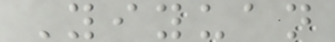Yiyuan
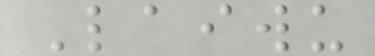Laiwu
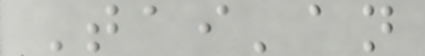Tai'an
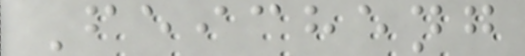Feicheng
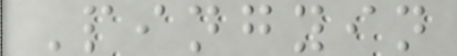Pingyin
